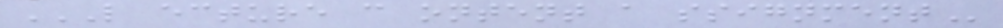L ECTURE C ONTENT A SSIGNMENT
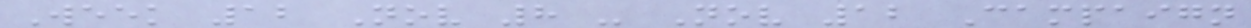Week 12 Nov 8 - Nov 12 Campaign
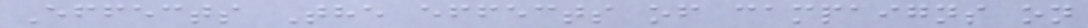Effects The effects of campaigns on
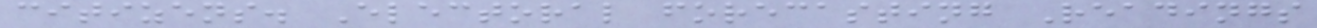citizens. Electoral forecasting Readings
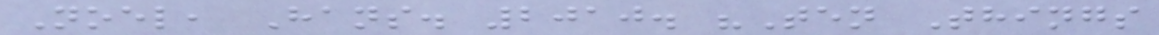Noel, Hans. 2010. "Ten Things
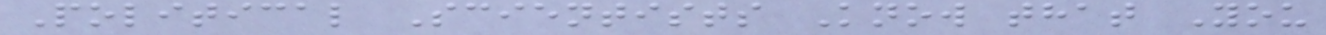Political Scientists Know that You
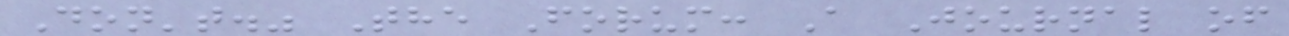Don't." The Forum: A Journal of
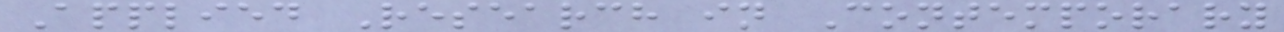Applied Research in Contemporary
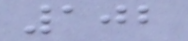102
